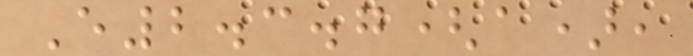E2.3.7(a),
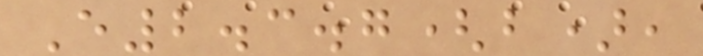E2.3.7(b),
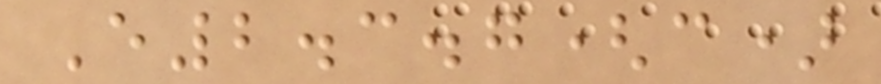E2.3.7(c)
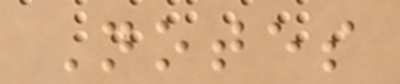Notes
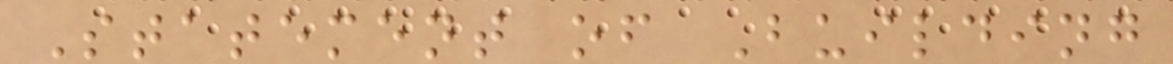Statement of Building
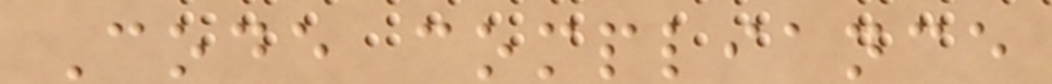Code compliance
